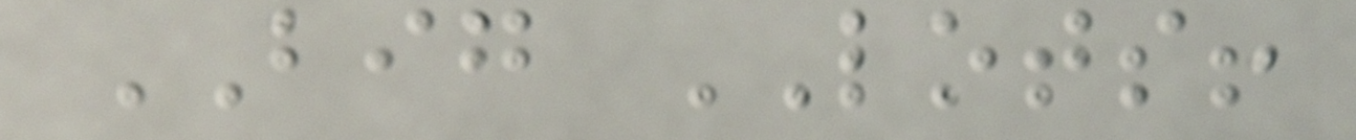BIG LOTS!
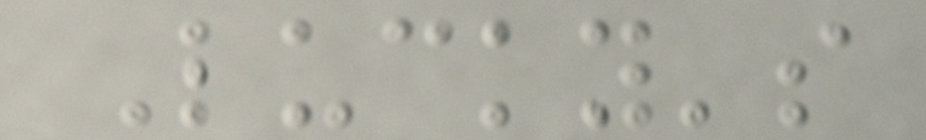Lucky's
